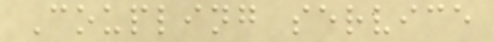Coupling service
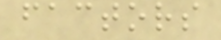factors
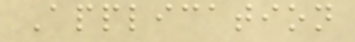Application
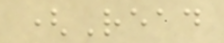(Read
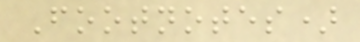Footnotes)
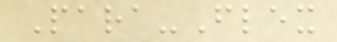Para-Flex
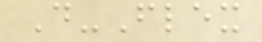D-Flex
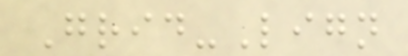Grid-Lign
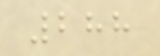288
